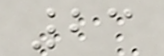23
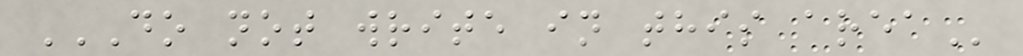DO NOT WRITE IN THIS AREA
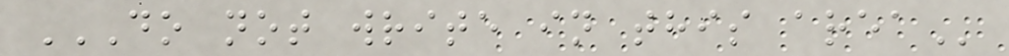DO NOT WRITE IN THIS AREA
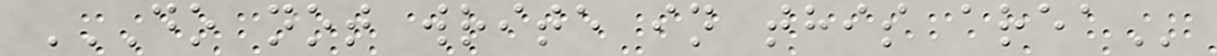DO NOT WRITE IN THIS AREA
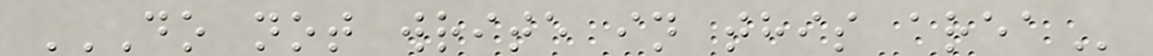DO NOT WRITE IN THIS AREA
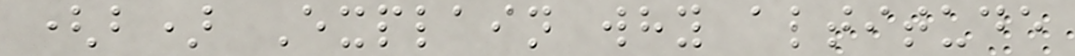(b) Explain why altitude
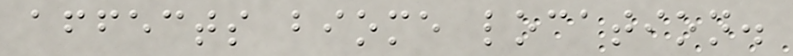affects biome location.
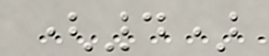(4)
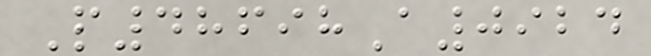P48698A0924
